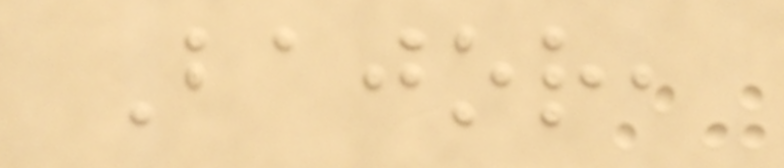Bajor,
